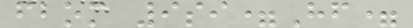fbom 9si=Hf=
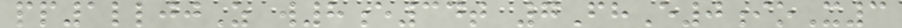pp1lljjZ w8e34t 7FhE0ioX3
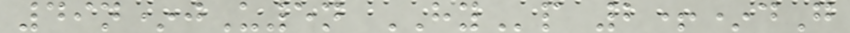49n*jU5n HYp 2+*dG
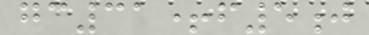gc31+f5j
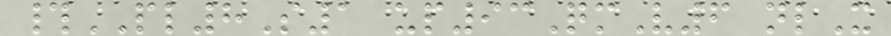#PL8S1 up93QmV6 nlX
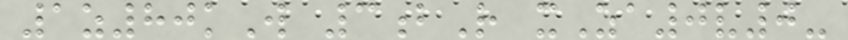1z80kW 3bR xZa0v0-
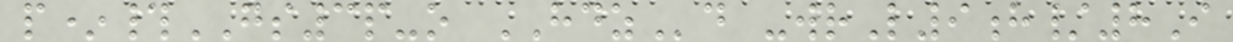p*#GS3p-o HDZd -wrL9h/8I
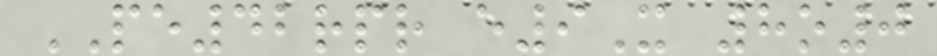PE42rpr e9X 8o0
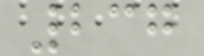237
